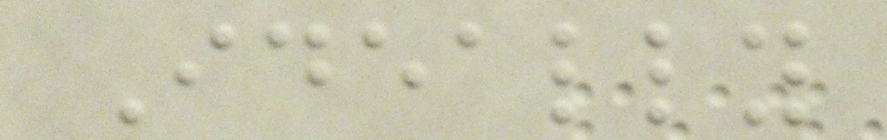Ideally
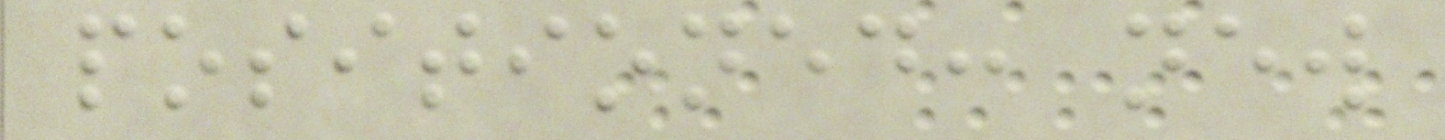positioned: new
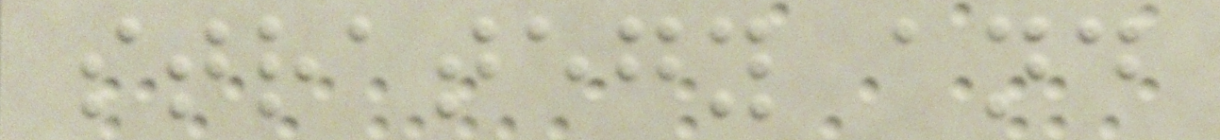strategy and
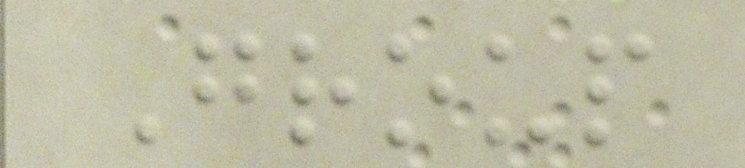Group
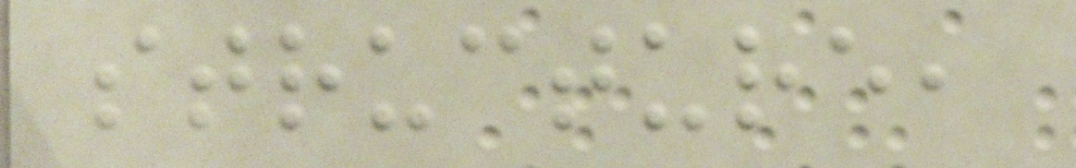structure,
